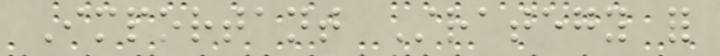Important Strategy for
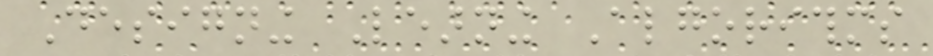Designing Learning Algorithms
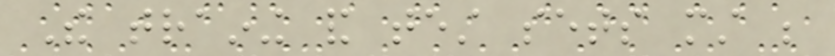The training and test sets must be
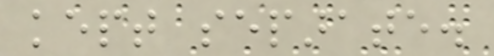kept separate.
